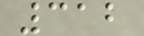312
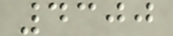4300
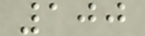100
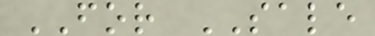FOR SALE
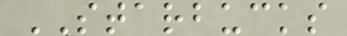STARBUCKS
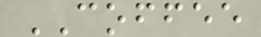COFFEE
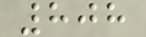808
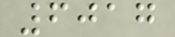6017
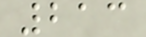213
